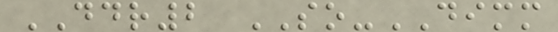DDR2 SO-DIMM
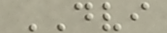DVI
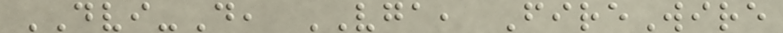DVI-D, VGA, FireWire
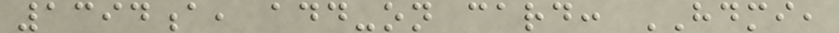1394a, add-on card: HDMI,
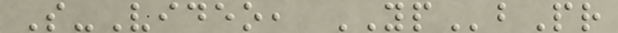S-Video, YPbPr
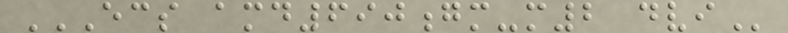ECS AMD690GM-M2 DVI
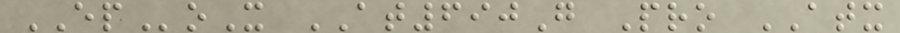EPoX AT690G Pro ATX
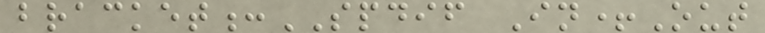bracket:SPDIF In+Out
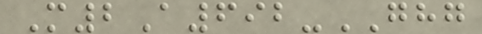M2A692-GHG
